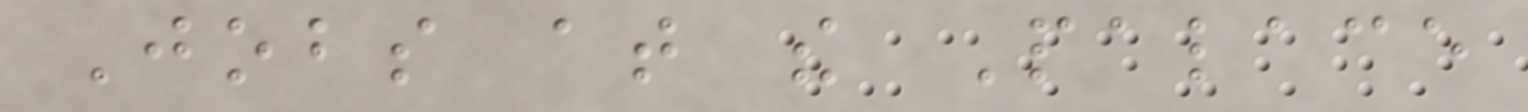Jobs at the Palace
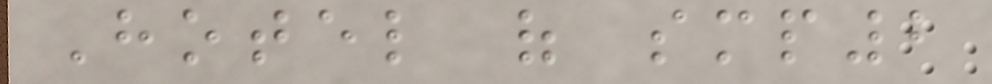Hotel of smp2
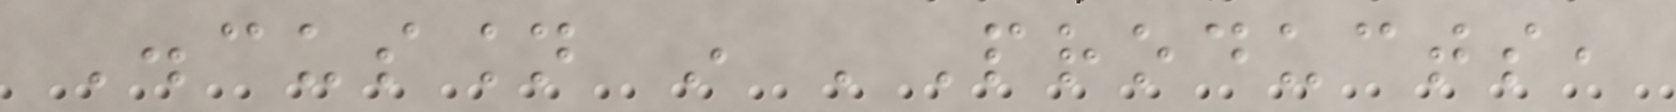Discussion in 'Products,
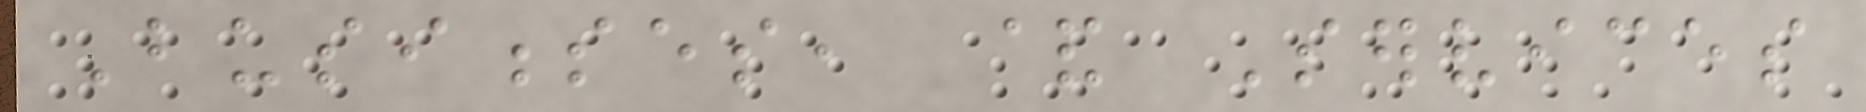Businesses, & Services
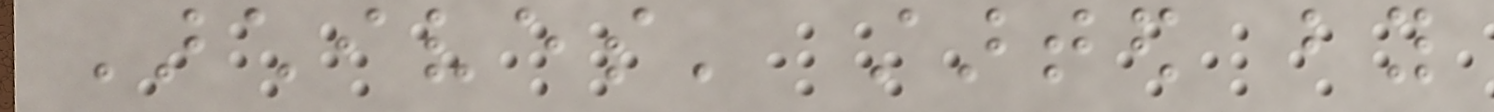Archives' started by
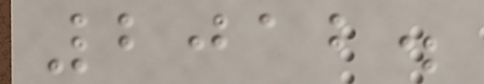2012.
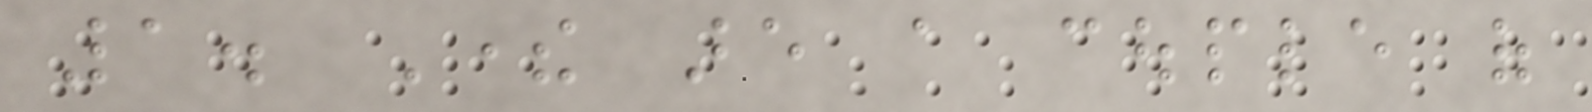1. There are a couple of
